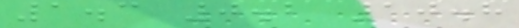1.3 0.2 10.8
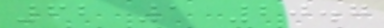62 1 20.7
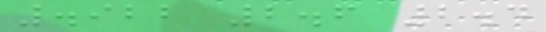.922 2.6 2.4
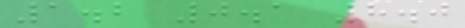1.2 0.1 8.0
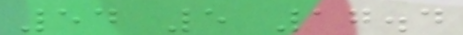54 5 17.4
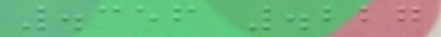.356 .227
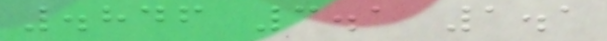.846 3.1 1.1
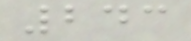243
